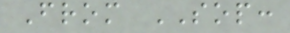From SOP:
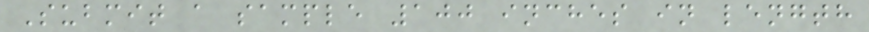Submit a sample 100 inches in length
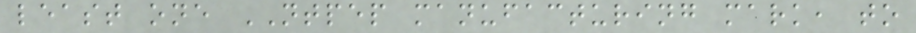least one NTPEP manufacturing mark, to
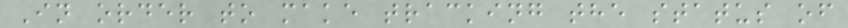In order to make tracking the status of
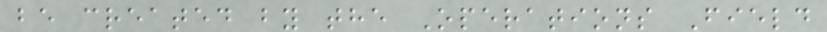be created by the Operations Field
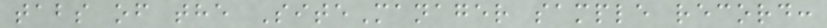tabs of the SiteManager sample record:
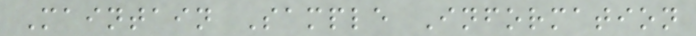Maintain Sample Information
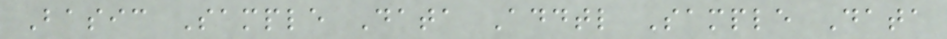Basic Sample Data Addtl Sample Data
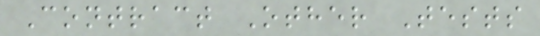Contract Other Tests
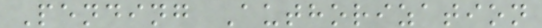Pending Authorization
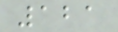121
